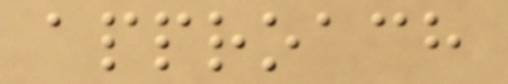approach
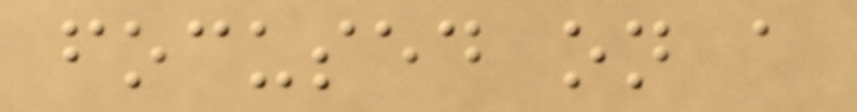focused on a
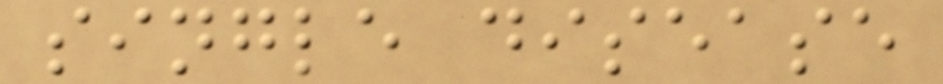single disease
